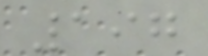197
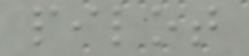pilot
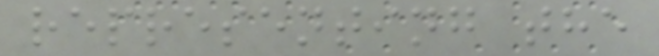representing the
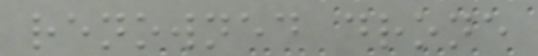renowned drone
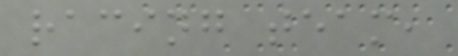racing team,
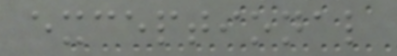exceptional
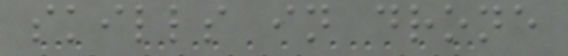skills in drone
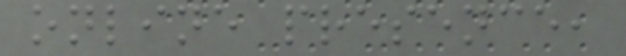online presence,
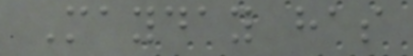Mayday has
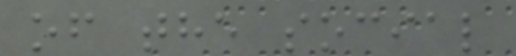of the social
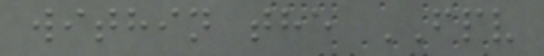within the FPV
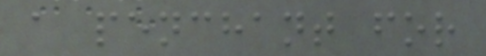a penchant for
